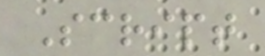Script
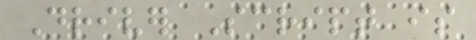Driver Script is
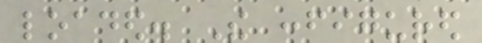loaded. The configured
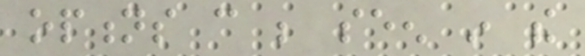options can be seen in the
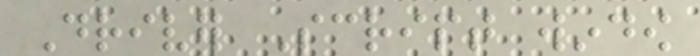Driver Script window
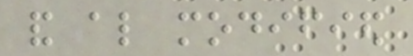and also modified
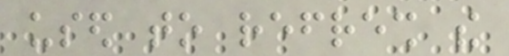used to refresh the
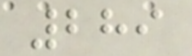289
